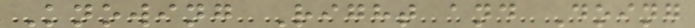Knowing Right and Doing
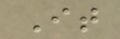It
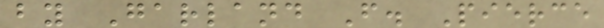by Garland F. Pierce
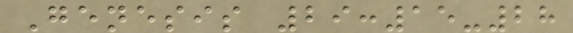Genesis 29:15-28
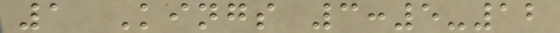1 Kings 3:5-12
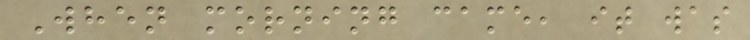When morning came, it was
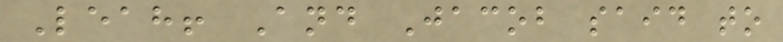Leah! And Jacob said to
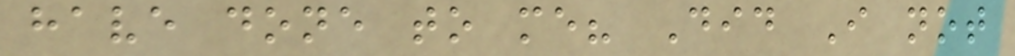have done to me? Did I not
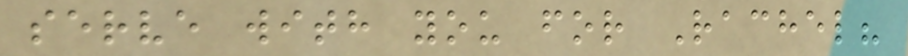serve with you for Rachel?
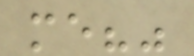me?"
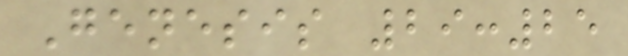Genesis 29:25
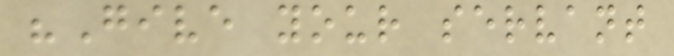"Give your servant
